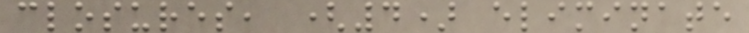closures, (4) eliminate
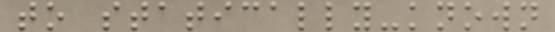to statically-known
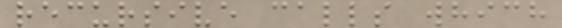recursive calls which
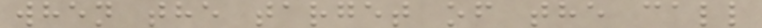when the target of the call
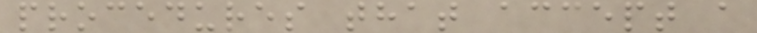procedures that accept a
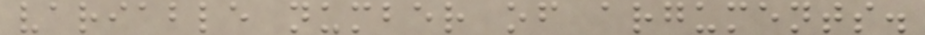variable number of arguments.
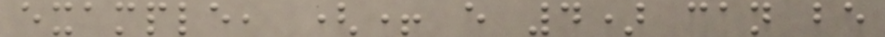example, (+ e 4) can be
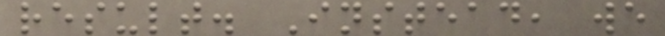result. Instead, we
